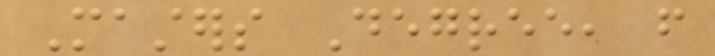Masters Degree, from
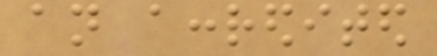an accredited
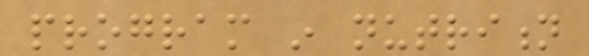program in nutrition
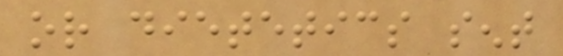or dietetics sent
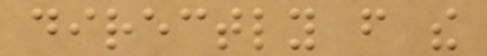directly from the
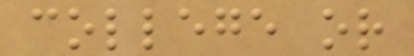college or
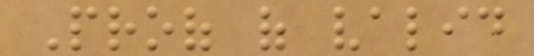Proof of valid
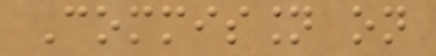Commission on
